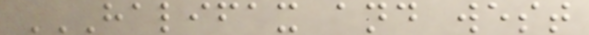HALIFAX AND WEST
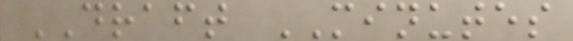DRAFT MINUTES
